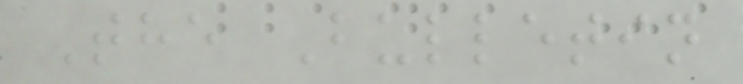The Bulletin
